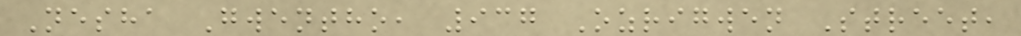Nesha Gwentho, 937 Ozrigwen Street,
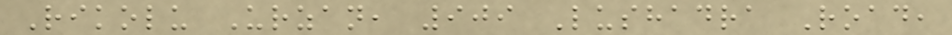Rikolu Urzan, 909 Lushadra Road,
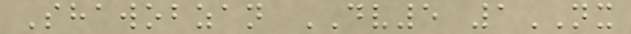Shawobzan DV5 1NX
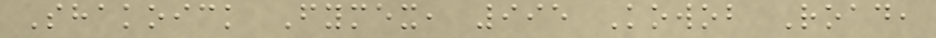Shakoick Fymex, 995 Kowob Road,
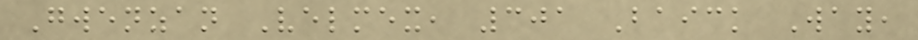Gwenzan Velmex, 301 Baick Way,
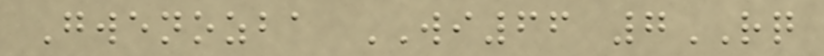Gwenozba WI66 7RQ
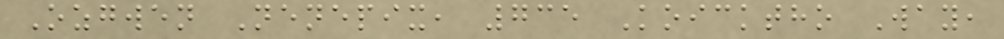Ozgwen Nenepix, 735 Koicktho Way,
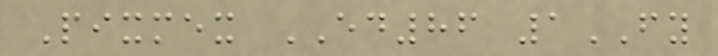Pixmex ED86 1FY
